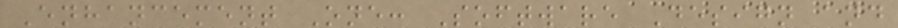Enhancement One: Software Design and
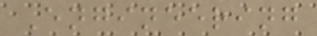Engineering
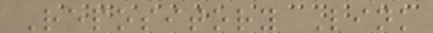Repository Link
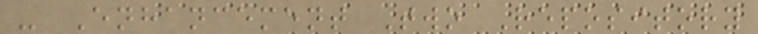- Enhancement Two Repository
